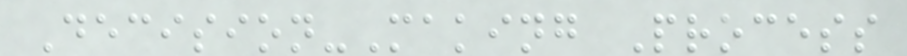Decision-Making Process
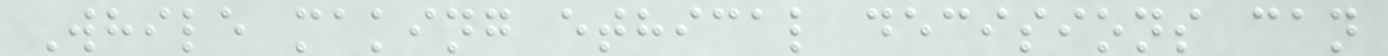While making ethical decisions can
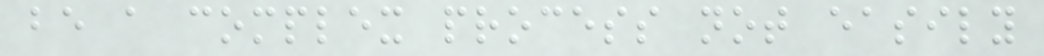be a complex process not easily
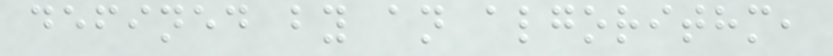defined by an algorithm,
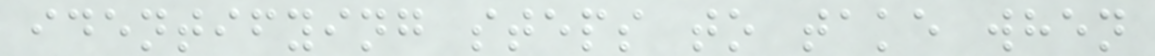identifying steps to take when
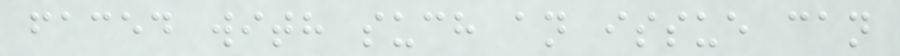faced with such an issue can
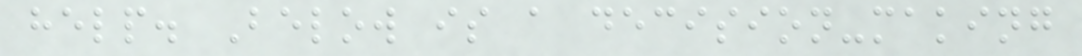help. Below is a decision-making
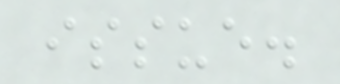issue.
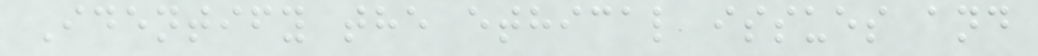Identify the ethical issues and
